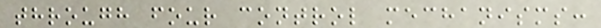through four control mechanisms:
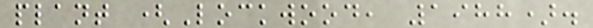plant (Lockwood, 1988).
